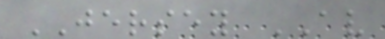JERSEY AV
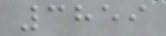3859
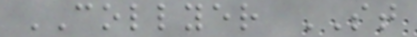COLLYER ST
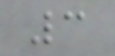3
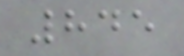845
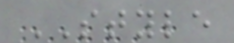STYLE
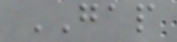GAP
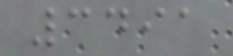3491
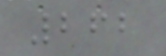262
